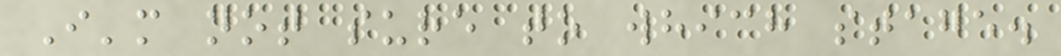I'm not sure to which stage.
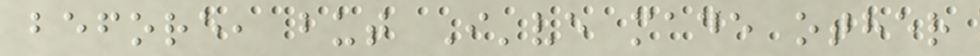before, but I've made other
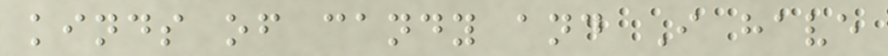kinds of candy and I have
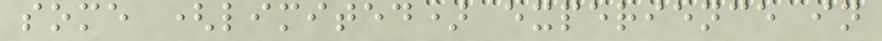some (limited) experience in
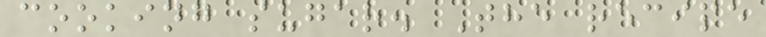cooking sugar. The recipe
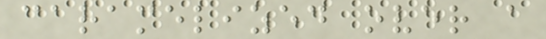caramelized over a
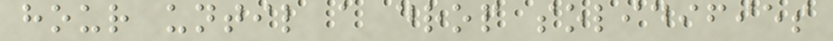hour until a drop solidifies
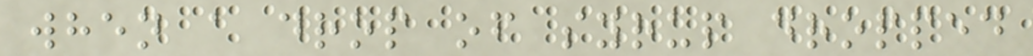when a drop of syrup dropped
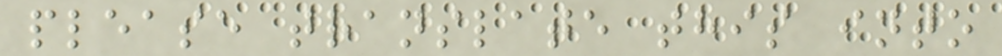please translate this into
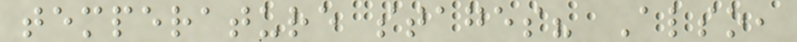temperature stages? Also,
